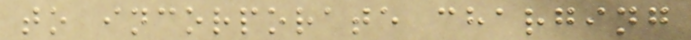to incorporate charging
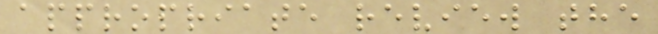appropriate review the
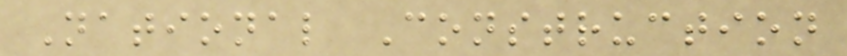National Construction
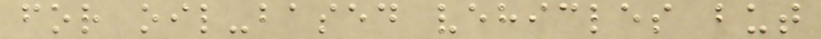for oil-based vehicles but
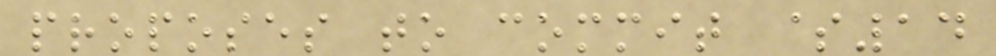proposes to commit $14
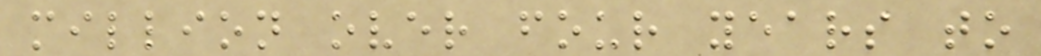million over four years to
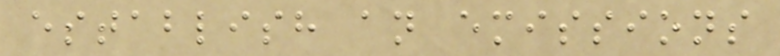establish an emissions
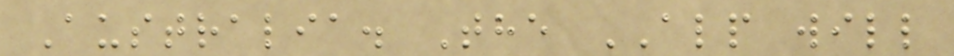Australia. The ALP will
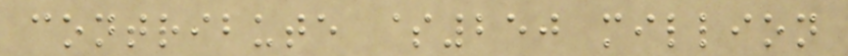contribute $250 million
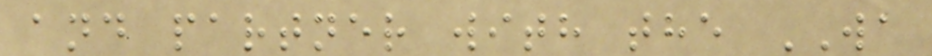and partner with the WA
